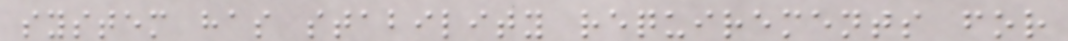system has stability requirements for
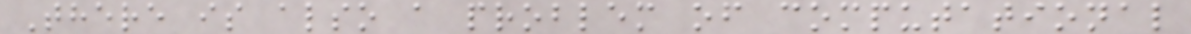There is also a problem of computational
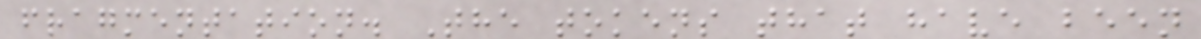fragmentation. The tokens that have been
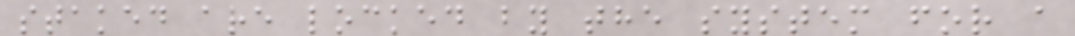staked are locked by the system for a
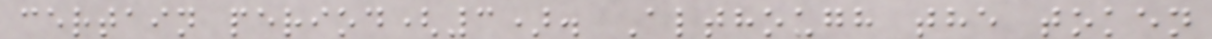certain period(3). Although the token
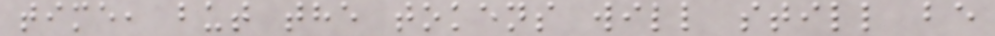time, but the tokens will still be
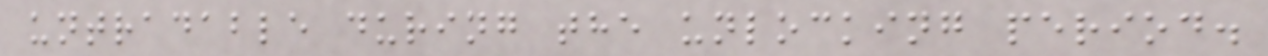untradable during the unlocking period.
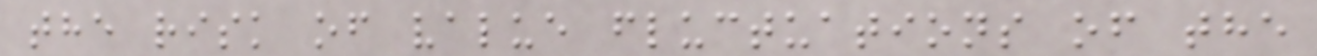the risk of value fluctuations of the
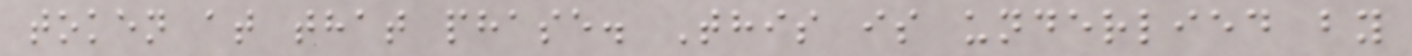token at that phase. This is underlied by
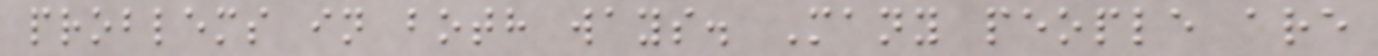problems in both ways. Many people are
